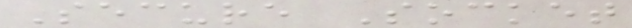Secure Socket
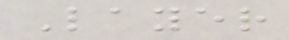Layer
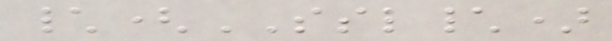\(SSL\)
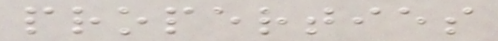properties
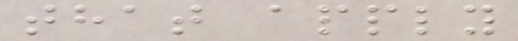that apply
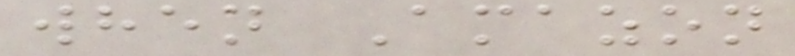when Amazon
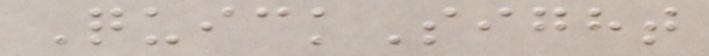QuickSight
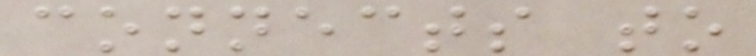connects to
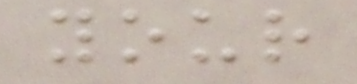your
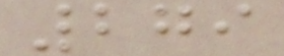279
